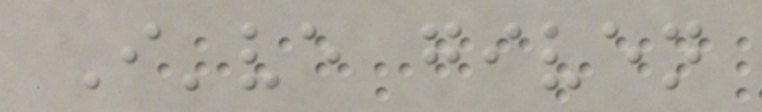I've given
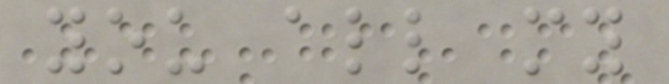you all my
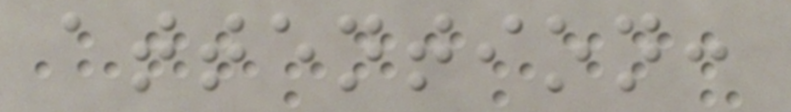attention:
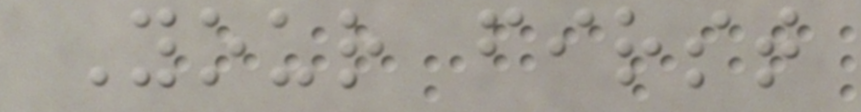Your first
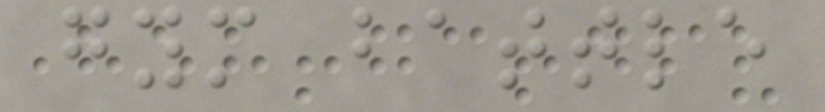gym battle
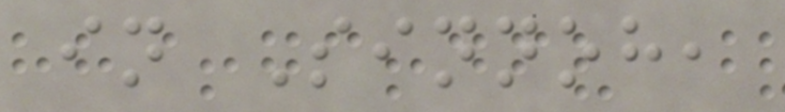in Sinnoh,
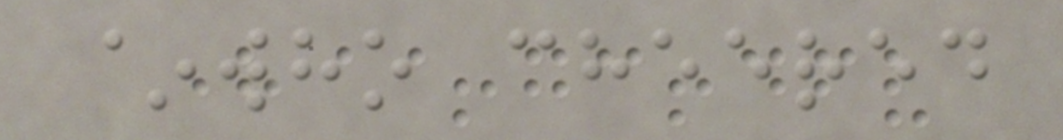~who cheered
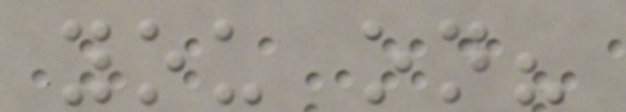you on?
